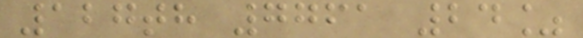127th 7761 24%
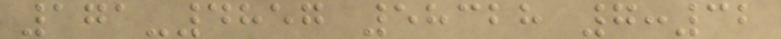171-4857 58328 7:32
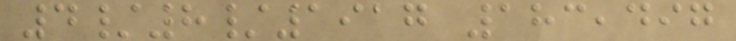4/8/1917 183,497
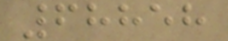68858
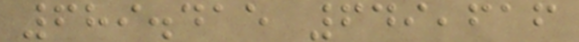689.415 649,616
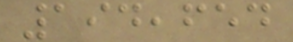194,654
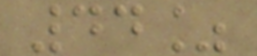44%
